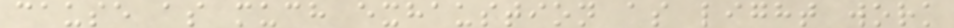cause as much exhaustion as light work
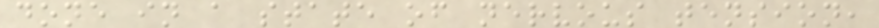done in a state of nervous tension,
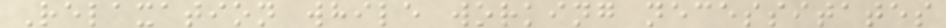Relaxation while working necessitates
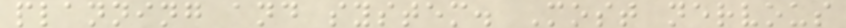planning and system. Most nervous
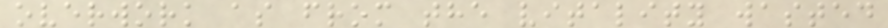overwork as from the vitality wasted
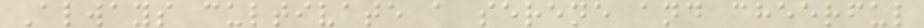Always cultivate a serene and cheerful
